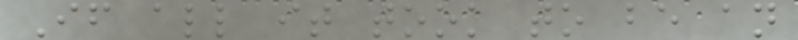If all it took to be an
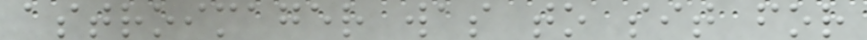astroimager was to sit for
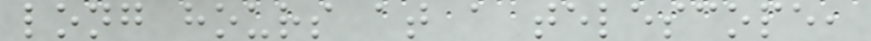long hours at a telescope,
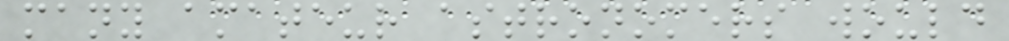many amateur astronomers would
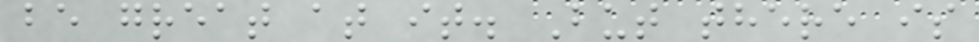be great at it. But there is
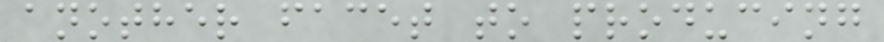another facet to producing
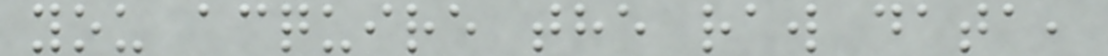you acquire the raw data,
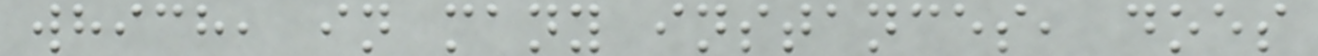which, in many instances, does
